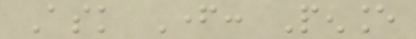Ask Father: Penance
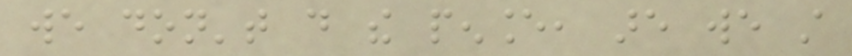we don't do the penance, are we still
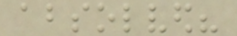absolved?
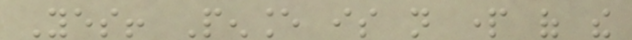Yes! Penance is not part of the
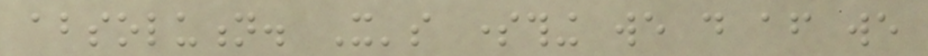absolution. It's something we do after we
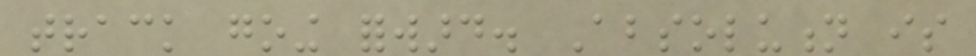track going forward. Absolution is
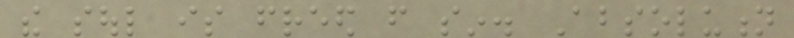the soul is freed from sin. Absolution
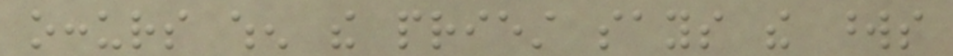occurs when the priest says the words
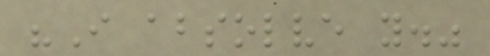"I absolve you."
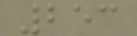253
